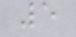5
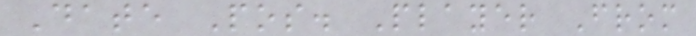Date Pos. Player From
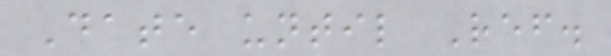Date until Ref.
